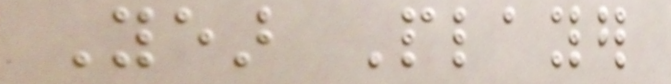Year Player
